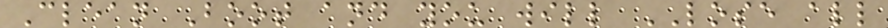Clean Boot and you will LOSE all
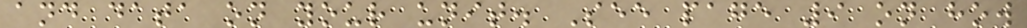and data on your unit. See page 9 on how
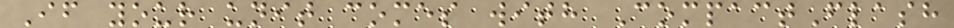If your unit comes with CompactFlash
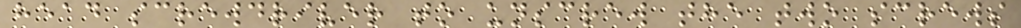head screwdriver to unscrew the two screws
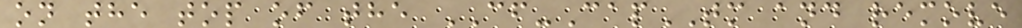on the top of the CF-CapTM and remove
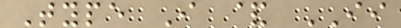Type I & II
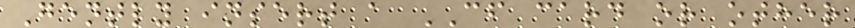Gently insert a CF card or other
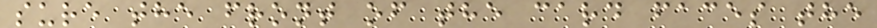sure the front of the card faces the
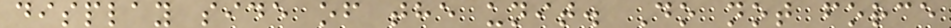display side of the unit. Do not force
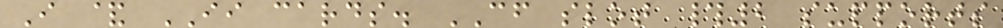I & II cards. CF slot #2 supports
